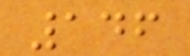146
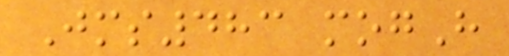Jms483 mogH
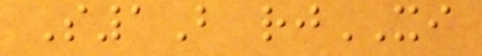S1B rjXI
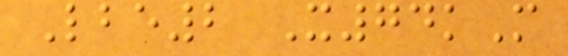Lbe2 X74kM
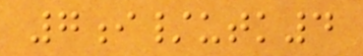7i/utk4
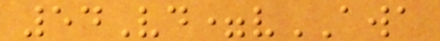54Vd=vAWA
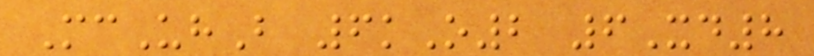McUhB 6kO2 6Xd8
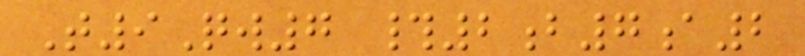T9Qw7 #2b7a2
